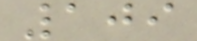109
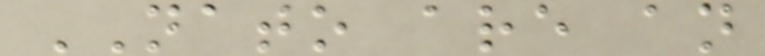NATO are an
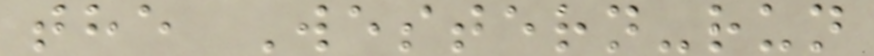the Western-run
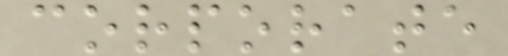corporate
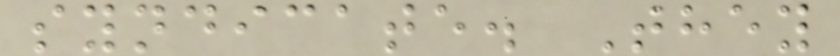syndicate. They
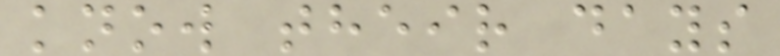know their days
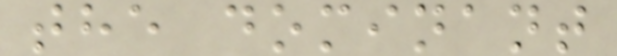the dominant
